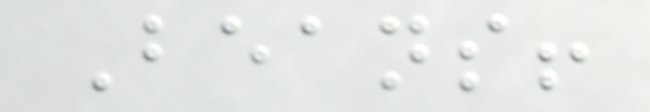Beans!
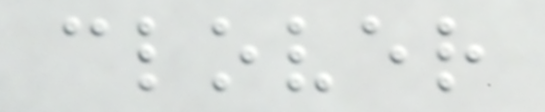clover
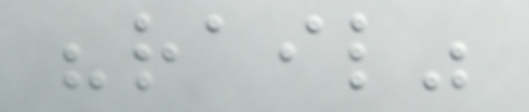"rail"
